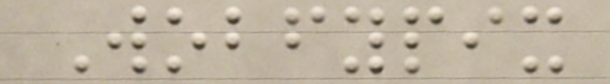Wobfypix
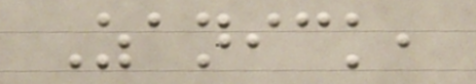Zanick,
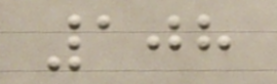108
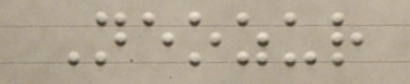Neozur
